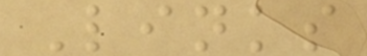Links
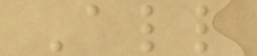All
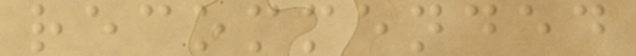recommended
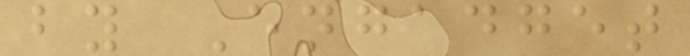by Engadget
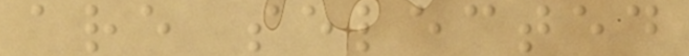are selected
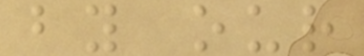by our
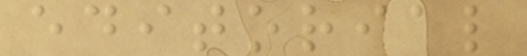editorial
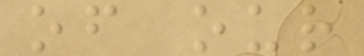of our
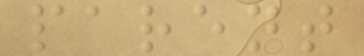parent
